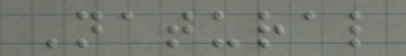Natural
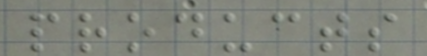products
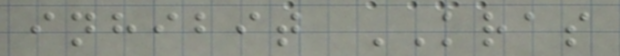inhibit KRAS
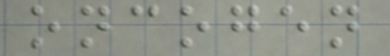oncogen
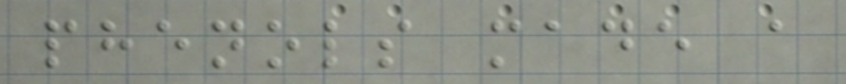phenols made a
